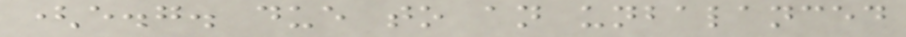(e.g. due to an unbalanced
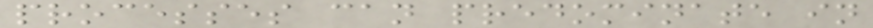processes can predominate in
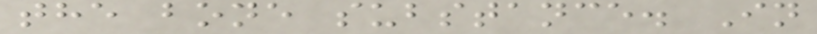the bone substance. In
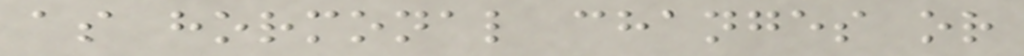as hormonal changes or
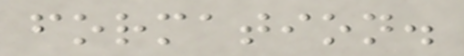formation.
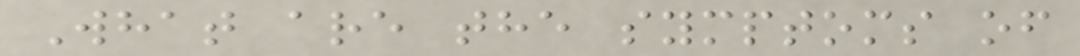What are the symptoms of
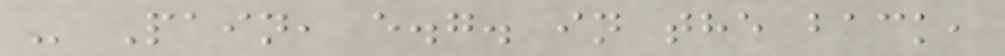- Pain, e.g. in the back,
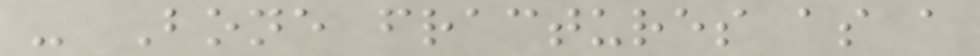- Bone fractures as a
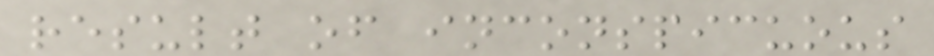result of inconspicuous
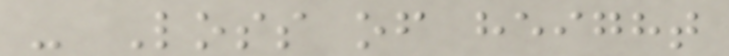- Loss of height
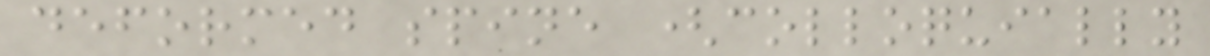deformed spine (colloquially
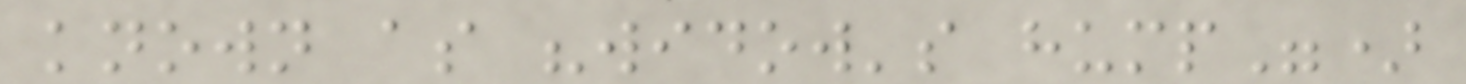known as "widow's hump")
